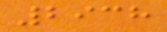2938
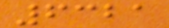6321
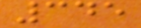345
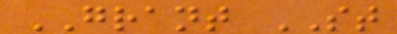GRANT ST
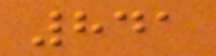841
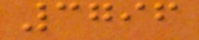3796
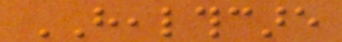HEALTHCARE
